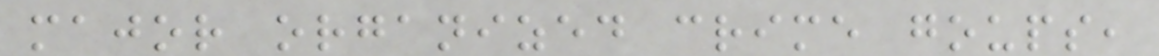major organized crime goups,
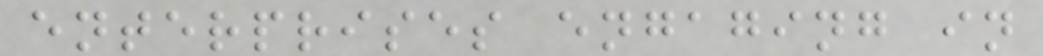enterprises engaging in
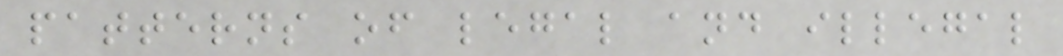patterns of legal and illegal
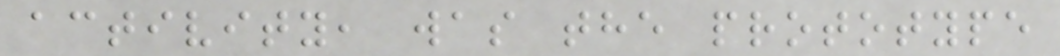activity, was the prototype
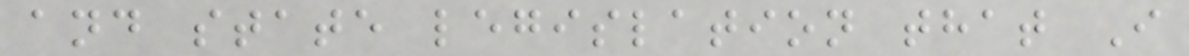and state legislation that I
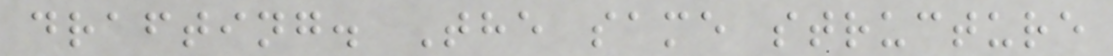drafting. The same structure
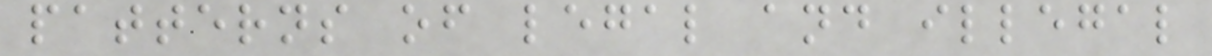patterns of legal and illegal
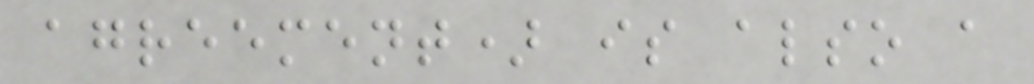agreement) is also a
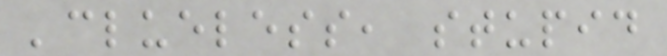'clueless, stupid
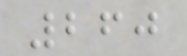260
